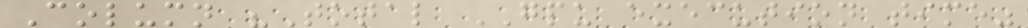Column "Total GPU execution time"
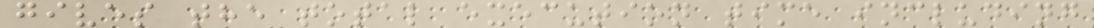gives the total execution time including
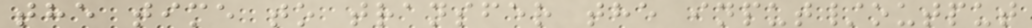the time to transfer the input/output
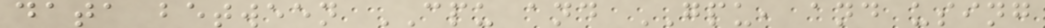data between CPU and GPU, and using
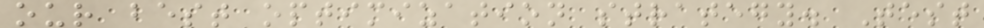our best optimization strategy. Test
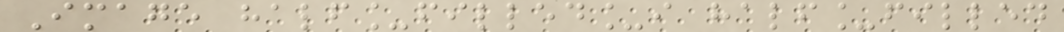Image half_filled_i half_filled
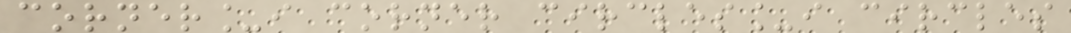corner_i corner circles_i circles
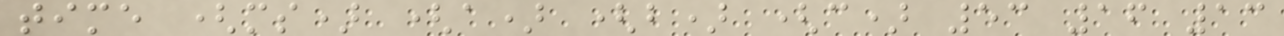time (ms) (a) (b) (c) 53 16 13
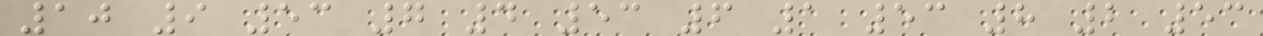10 9 53 7 4 53 6 1 53 8 2 53
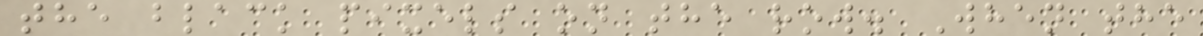the black pixels on the row. When the
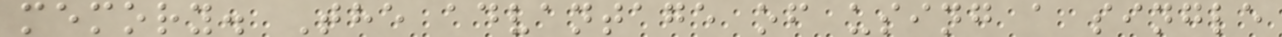memory. The advantage of using a single
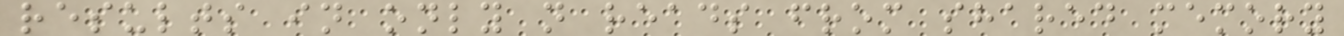results in only n reads from shared memory
